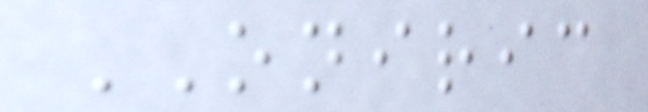ONIRIC
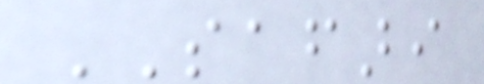SAFARI
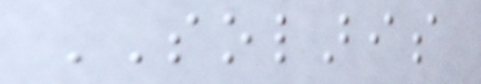SOLARIS
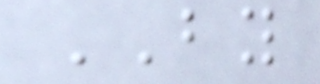BY
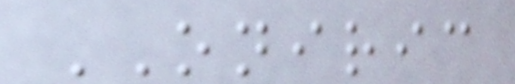ONIRIC
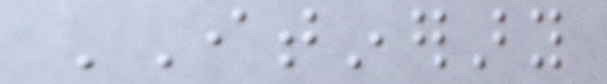ITINERARY
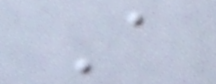A
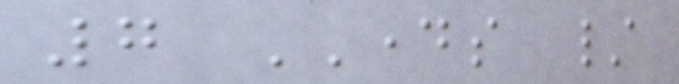7 DAYS /
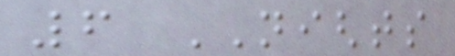6 NIGHTS
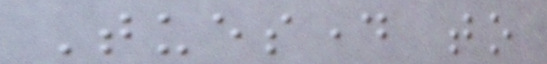Tuesday to
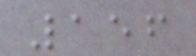156
